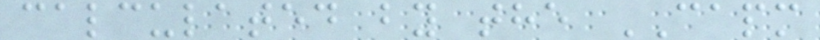calculated by the CAPM
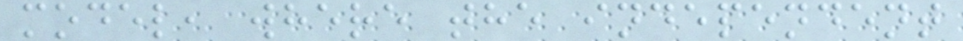model, where the independent
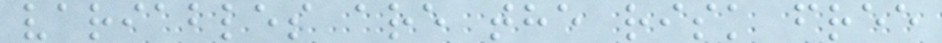variables are the risk free
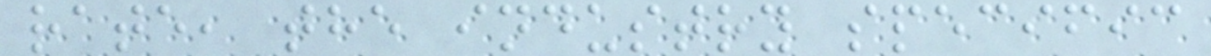rate, the industry specific
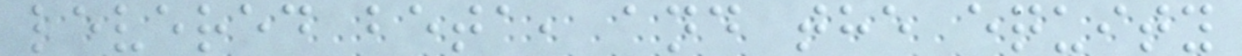levered beta, and the equity
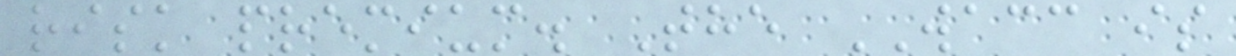risk premium. The WACC is
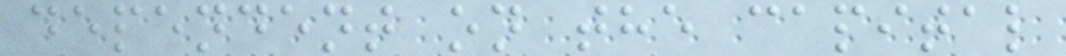dependent on the capital
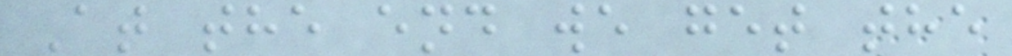At the end we get the
